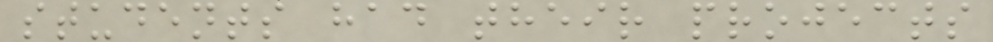students had their projects
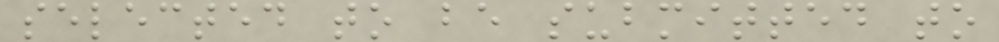selected to be submitted to
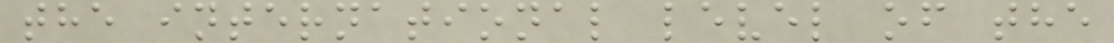the international level of the
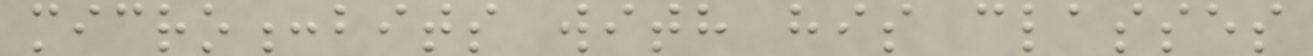micro:bits with his classes
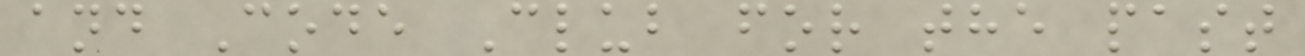and Code Club for the past
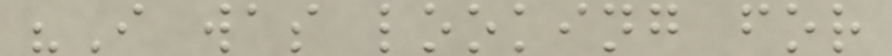"I was looking for
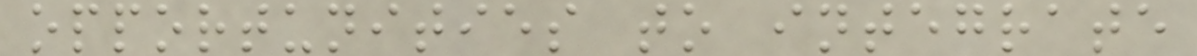opportunities to integrate
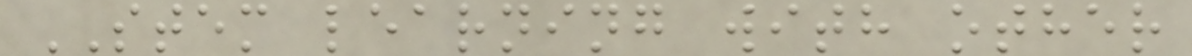STEM learning with other
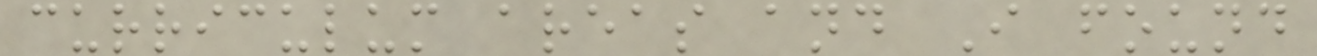curriculum areas and I found
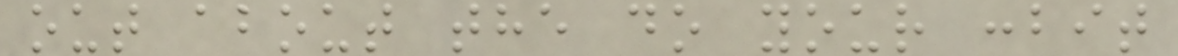out about the do your :bit
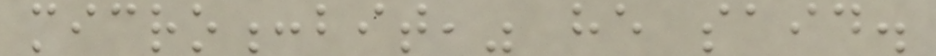micro:bit," he said.
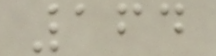164
